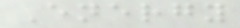Energy
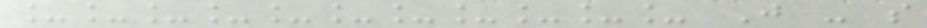___________ J - s
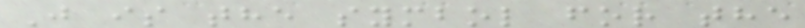J is the symbol for the
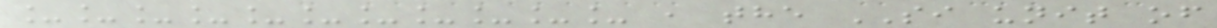___________ , the SI unit of
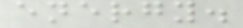energy.
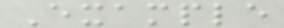Example
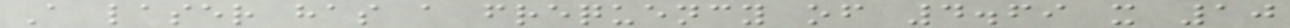A laser has a frequency of 4.69 x 10
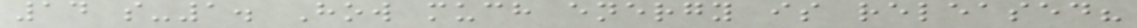14 s-1. How much energy is released?
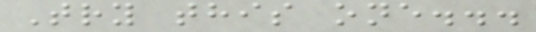Try this one...
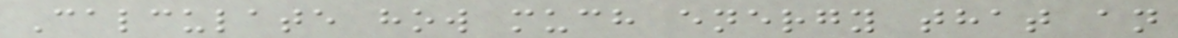Calculate how much energy that an
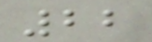22
